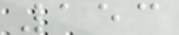153
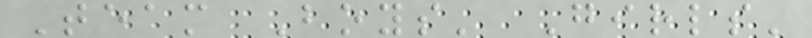Team Boys' Girls'
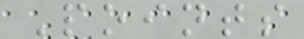Points
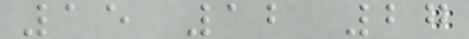15 12 27
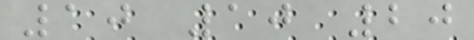10 10 20
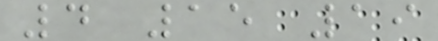4 15 19
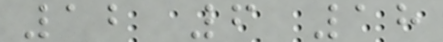12 6 18
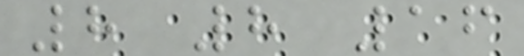8 8 16
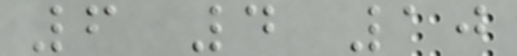6 4 10
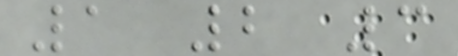1 2 3
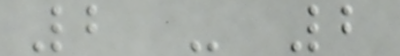2 - 2
